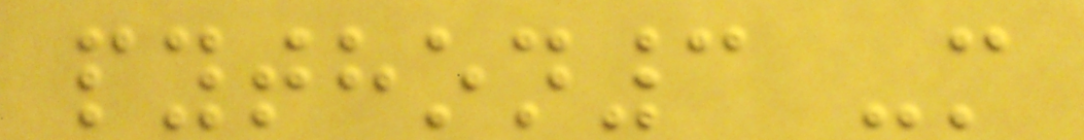python3 -m
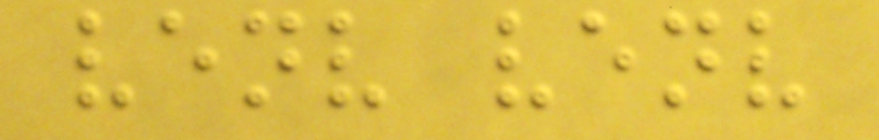venv venv
